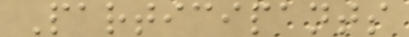Participants
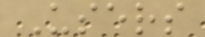Users
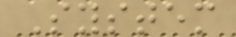System
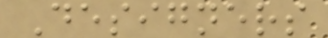Designers
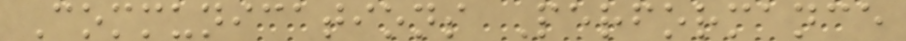Communications Performance
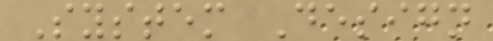System Design
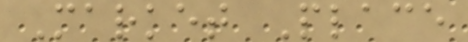Market Place
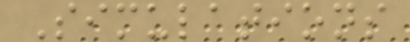Simulations
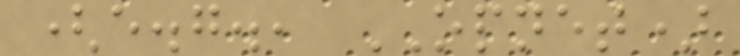(e.g., OPNET)
